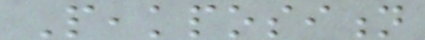Peakposition
